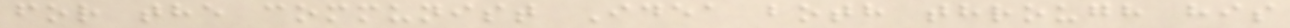for the communist Idea both through his
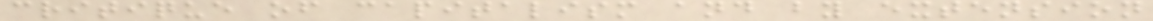critique of capitalism and by extension
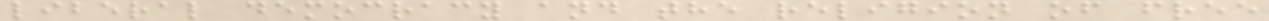liberal democracy and the religion of free
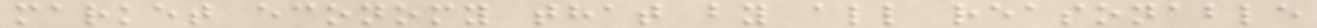market economy that by all reasonable
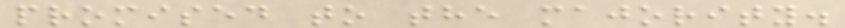promised to the majority.
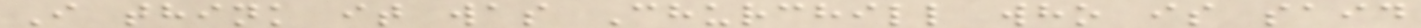I think it was Churchill who is said
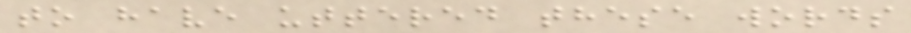to have uttered these words
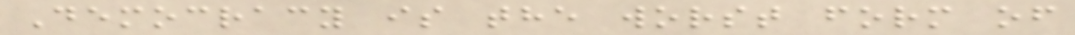Democracy is the worst form of
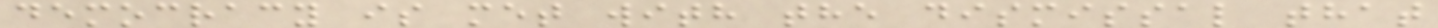democracy is met with the dismissal that
